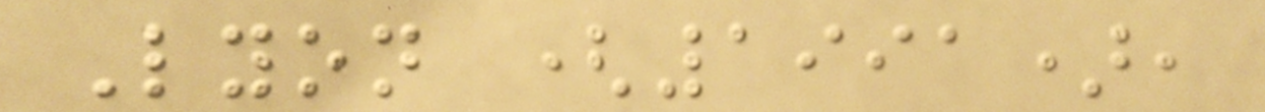Lyon (1991),
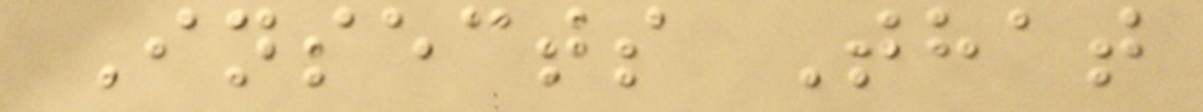Insects That
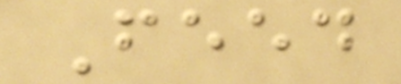Feed
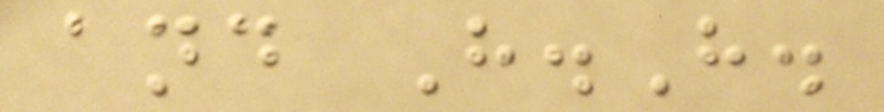and H.H.
